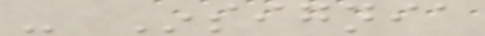- Insignia
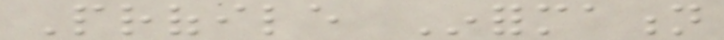Profile Information
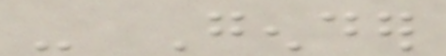- Gender
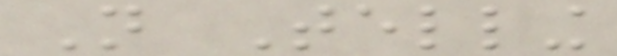Not Telling
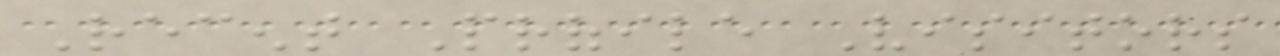Recent Profile Visitors
